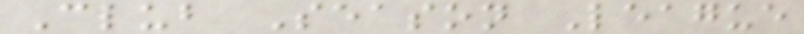Club Season League
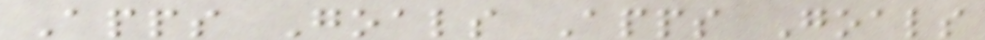Apps Goals Apps Goals
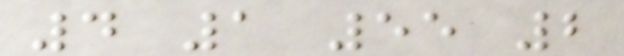4 1 55 2
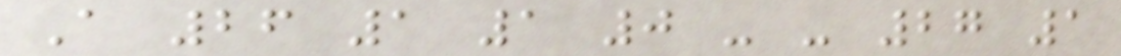A 26 1 1 0 - - 27 1
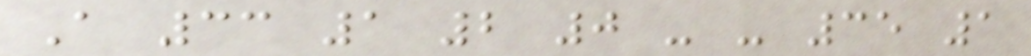A 33 1 2 0 - - 35 1
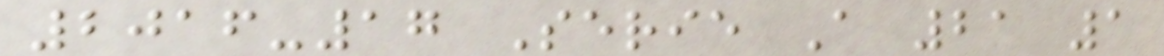2016-17 Serie A 21 1
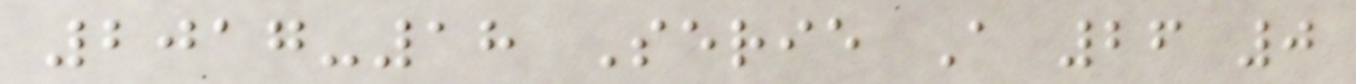2017-18 Serie A 26 0
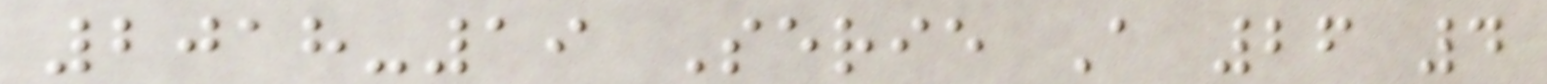2018-19 Serie A 26 4
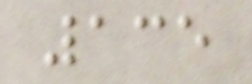135
